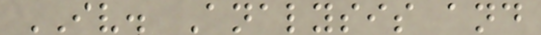IV. Analysis and
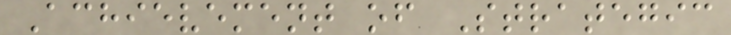Achievement of Strategic
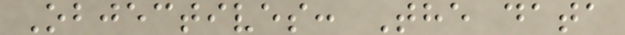Objectives: The data
